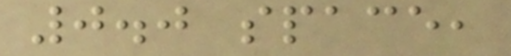0.0 space,
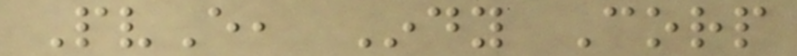PvE, Indy Corp
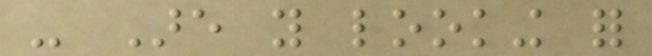- Are you looking for
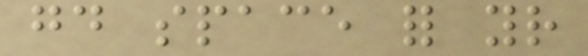good space for your
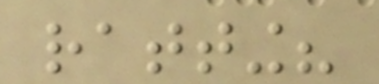ratting?
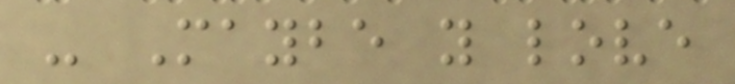- Maybe you love
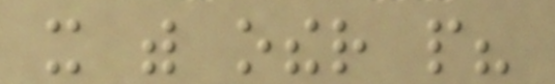it with other people?
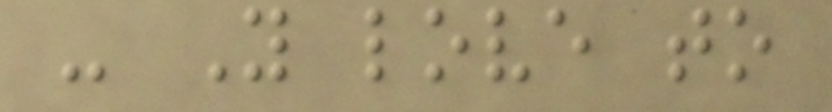- You love to
